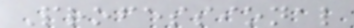Professional
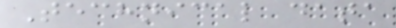Technical data
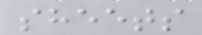sheets
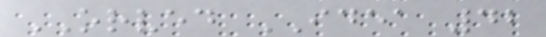ORVED IDEA 42
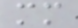mm
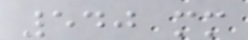540 mm
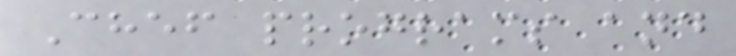Chef programs and
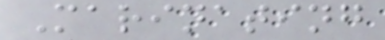Marinating
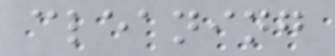cleaning
